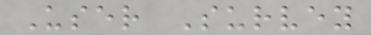User Survey
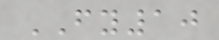FY10
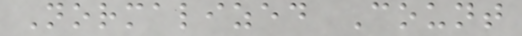Normalized Count
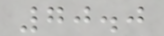70.0
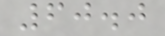60.0
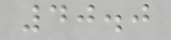40.0
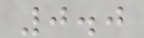0.0
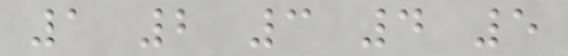1 2 3 4 5
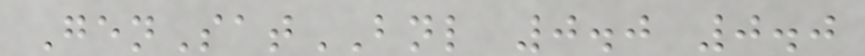GenSatBNL 0.0 0.0
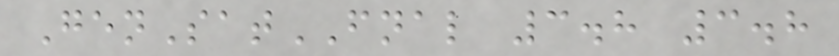GenSatFNAL 3.8 3.8
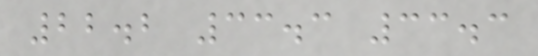22.2 33.3 33.3
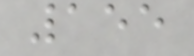155
